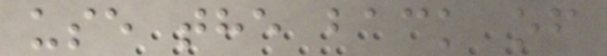use the back of
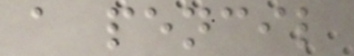a pencil
